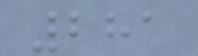281
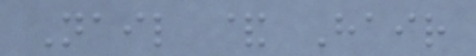Nail & Hair
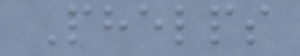Phelps
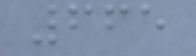665
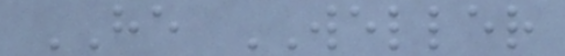HE WELLER
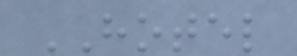HOTEL
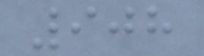908
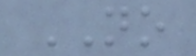NO
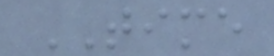TIME
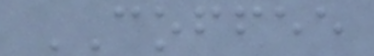COFFEE
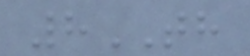8TH
